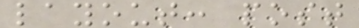layout: post
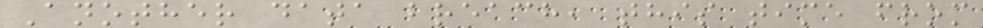Another data breach, this time from
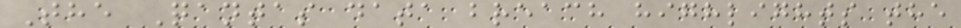The Qantas data breach highlights the
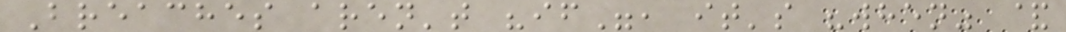Breaches aren't "if", it's "when" &
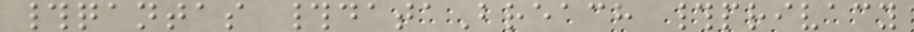#qantas #dataBreach #privacy
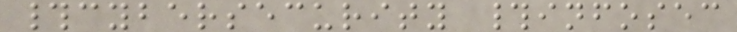#cybersecurity #infosec
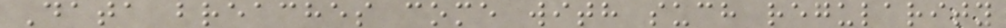Data breaches come with such regularity
